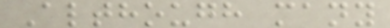Although many
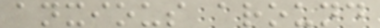anxious around
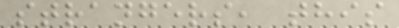strangers, this
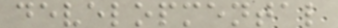developmental
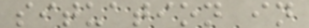situation in
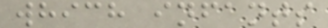which infants
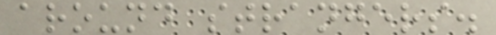around strangers.
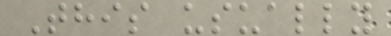This usually
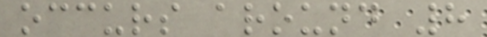occurs around 8
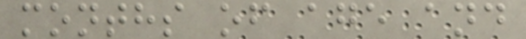months of age and
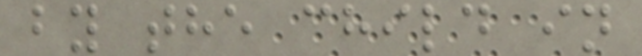by the child in
